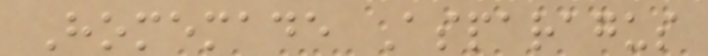Homemade Asparagus
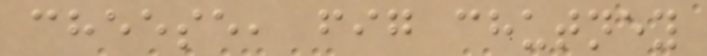cheese, fig chutney
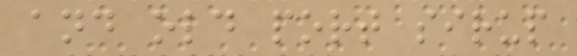and old port sirup
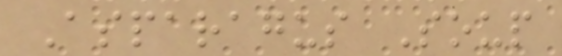Asparagus Soup
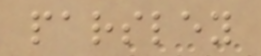parsley
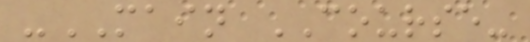-MAIN COURSE-
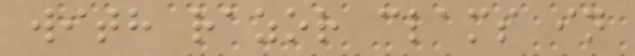with razor clams in
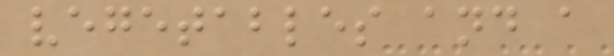vegetables and a
